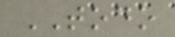TODO
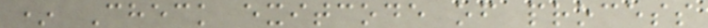* Check exitcode of process
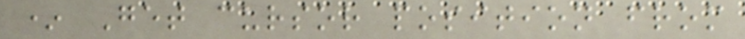* Get cursor position from
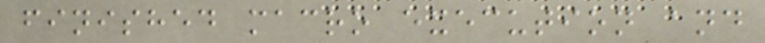finished macro execution and
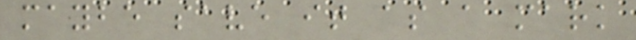maybe save it as a mark
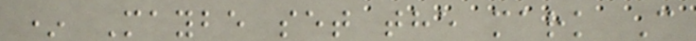* Maybe set the mark C
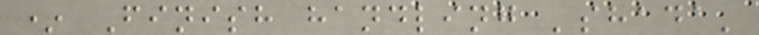* Finish handling 'shada'
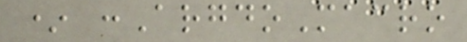* :ArgdoMacro
